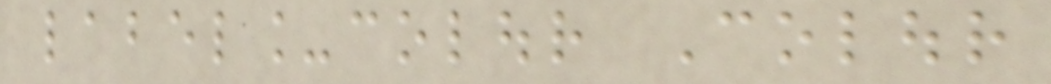label_colour Colour
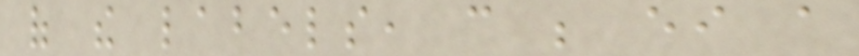of the labels, can be either a
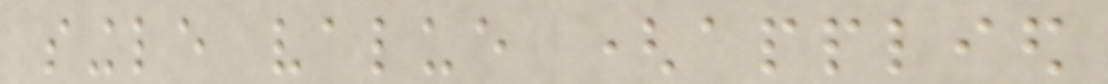single value (applied
